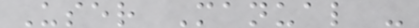User Manual -
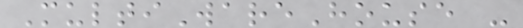MultiWareHouse -
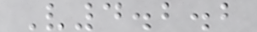V4.2.2
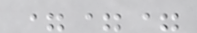===
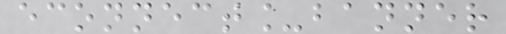econnect_banner
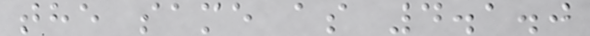the same as 4.1.0
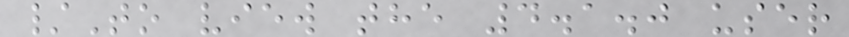/To view the 4.1.0 user
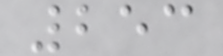253
